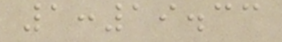1:19.33
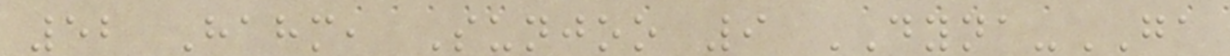52 Hahm, Sunjoo 9 DYNA-GA
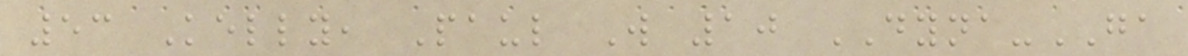53 Kelly, Paul W 10 DYNA-GA
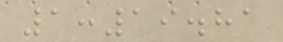1:19.81
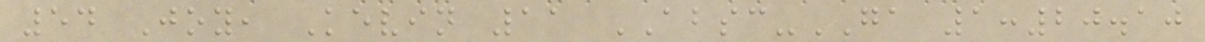54 Joy, Kevin 11 ABSC-GA 1:20.10
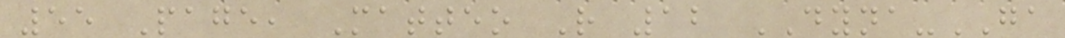55 Page, Matteo R 12 DYNA-GA
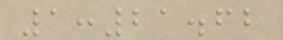1:21.62
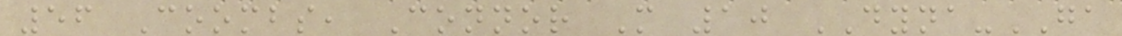56 Coombs, Connor M 10 DYNA-GA
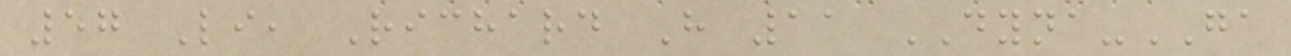57 Li, Richard H 11 DYNA-GA
